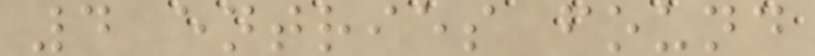4 entries found
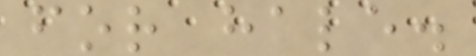for hale.
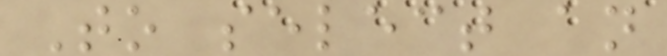To select an
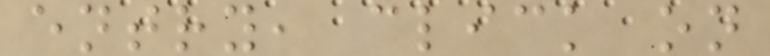entry, click on
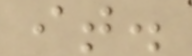it.
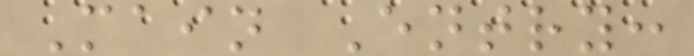Main Entry:
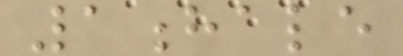1hale
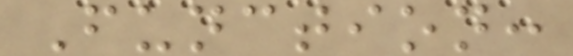Function:
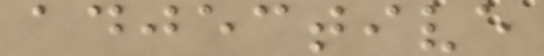adjective
